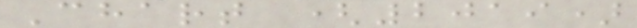Chart (2019)
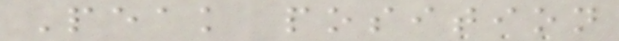Peak position
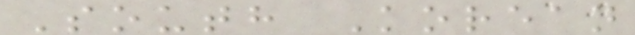South Korean
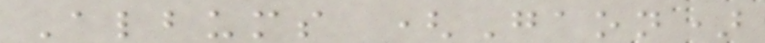Albums (Gaon)
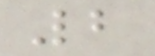2
